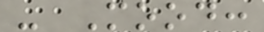- Mood:
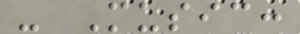- Music:
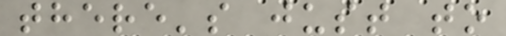there's just to
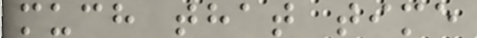much that time
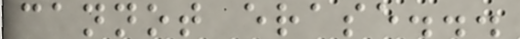cannot erase...
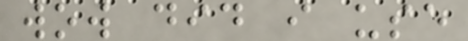wow did i use
